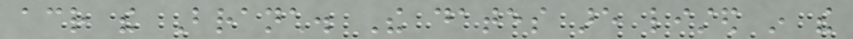across the Branch. The dates are listed in the
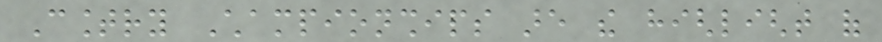Country Championships are the highlight of
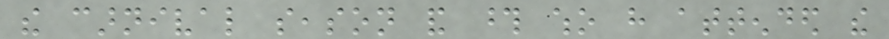the carnival season and those who have attended the
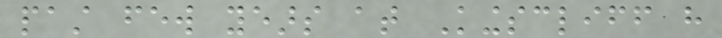past few years at Kingscliff have
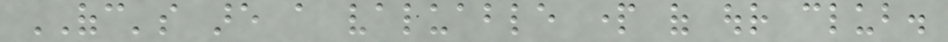OFC's are a valuable part of our club.
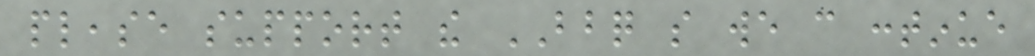please support the BBQ so we can continue
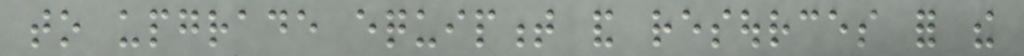to upgrade equipment and resources for the
